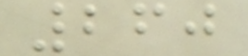260
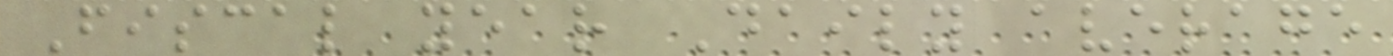Fiscal year Daily average
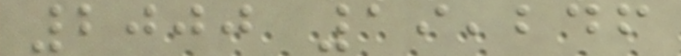2000 19,246
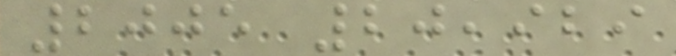2005 20,929
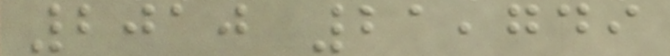2010 21,749
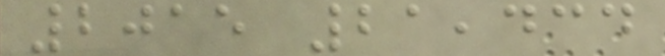2015 21,434
